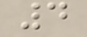4
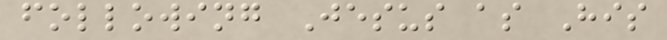following Jesus as His
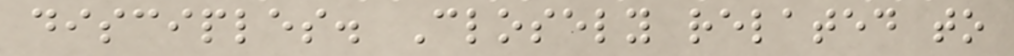disciples. Closely related to
